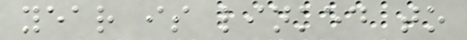year is linked to
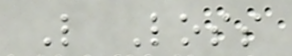L Loss
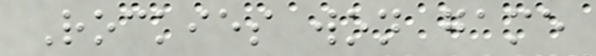Rockies won game
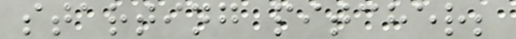starting pitcher;
